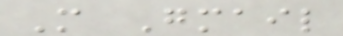M Gmail
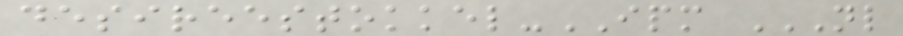desireestokkel-IPM NL
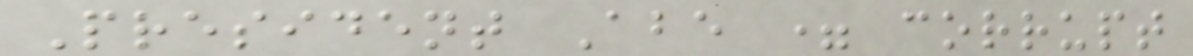President Abe = corrupt
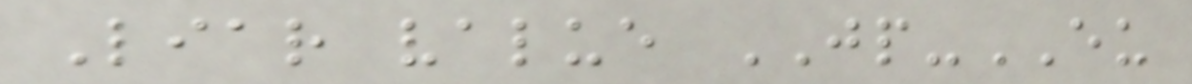Liar value JP-EU
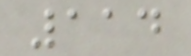114
